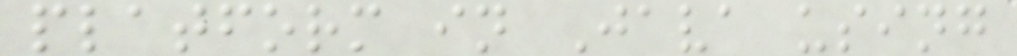platform in Java using
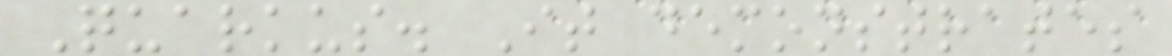Quarkus. It demonstrates
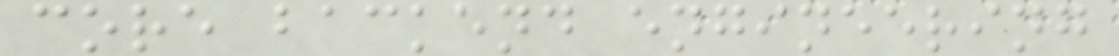core backend engineering
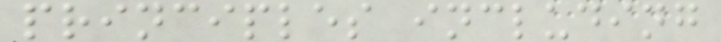principles including
